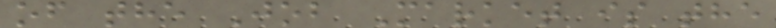of the Job Market is the
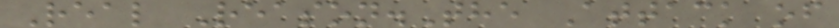Real Reason.The Attack of
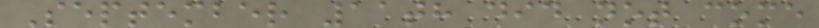September 11th did not come
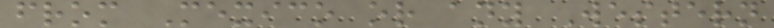from Mexico or any Western
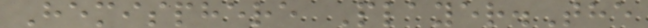Hemisphere Player.The
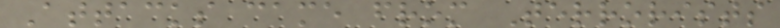Attacks came from Terrorists
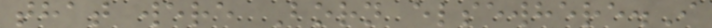that were Born elsewhere.I
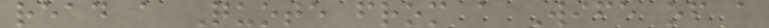read a Quote from a Wife of a
